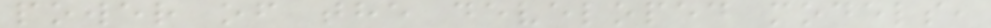power of the developed models,
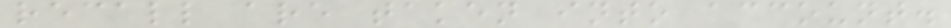recall are taken into account.
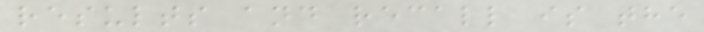results and recall is the
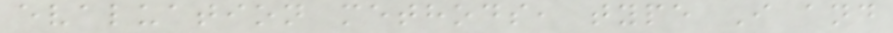evaluation methods, type I and
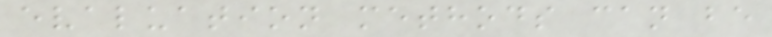evaluation methods can be
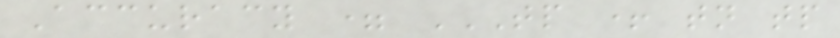Accuracy = TP + TN TP
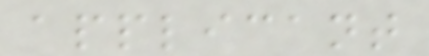applicant
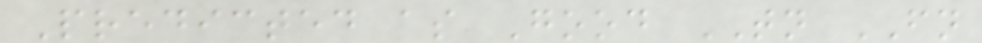Predicted as Good TN FN
